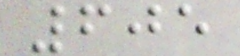605
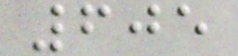605
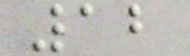12
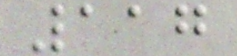117
